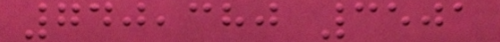740,380 3501
